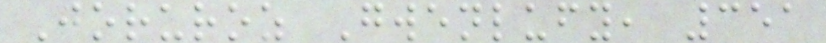Joruroz Gwenlufy, 351
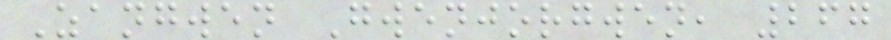Zangwen Gwenjorgwen, 267
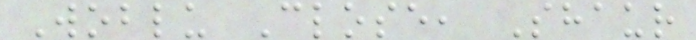Woblu Close, Shaur
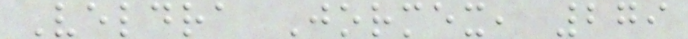Veldra Jormex, 279
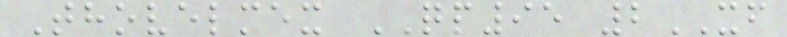Thovelmex QP95 2XF
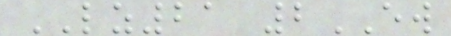LZ21 2EW
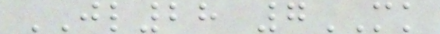JL28 7MK
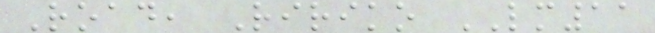Road, Ririko LM11
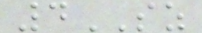4SZ
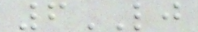6LJ
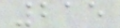215
